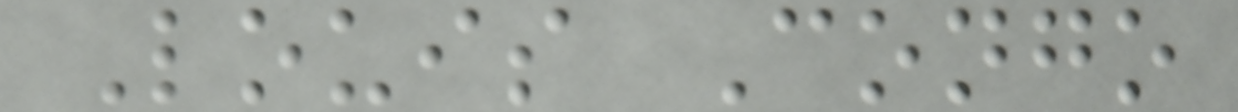Louis Congo
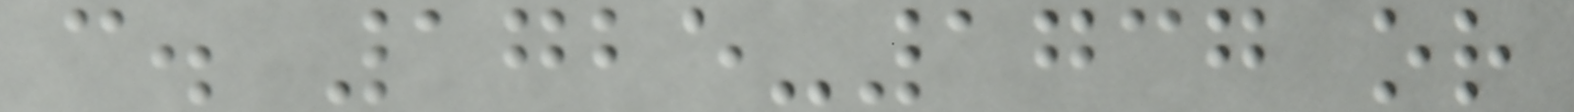c. 1725-1737 or
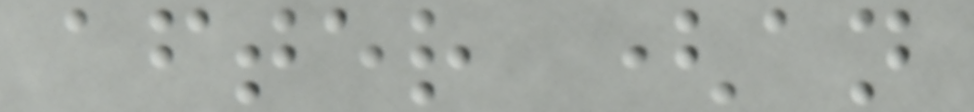after (an
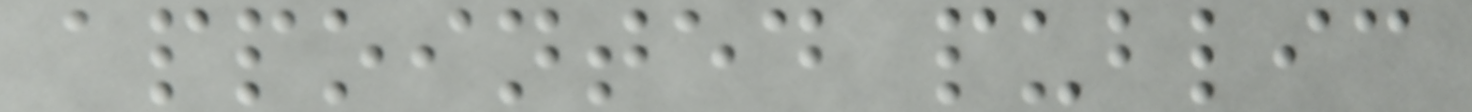appointed public
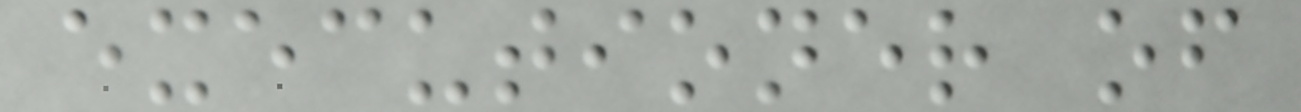executioner of
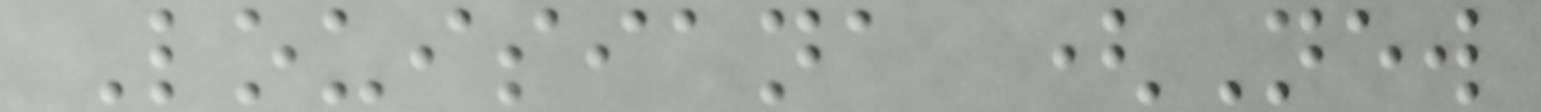Louisiana (New
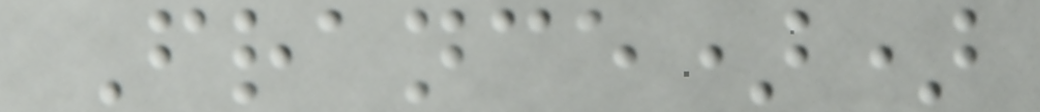France))
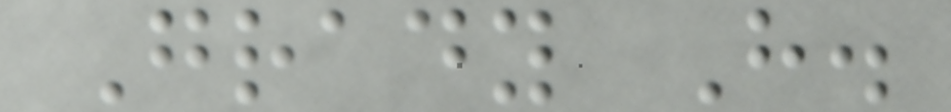Grady H.
